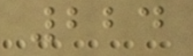224
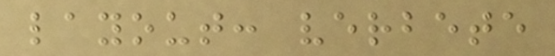layout: verbete
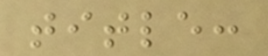title:
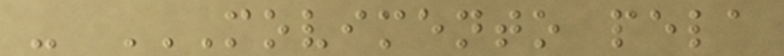- MOVIMENTO PELA
